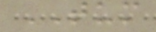TUM
